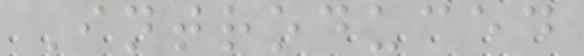Introduced
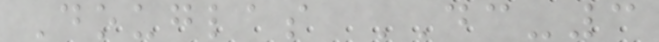Douglas DC-3
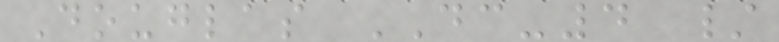Douglas DC-4 /
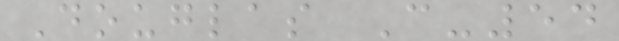Douglas C-54
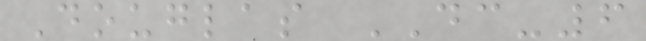Douglas DC-6
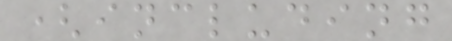(including
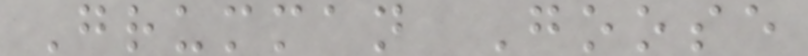Grumman Goose
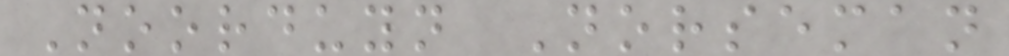Noorduyn Norseman
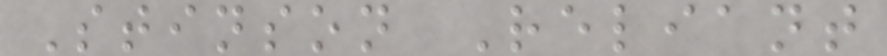Stinson Reliant
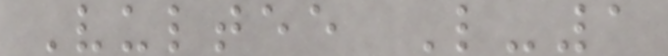Vultee L-1
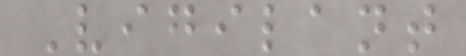Vigilant
